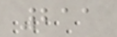211
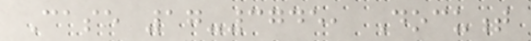Case 17-3745, Document
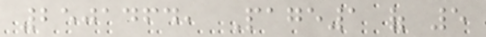2501464, Page1 of 5
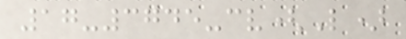17-3745-cv(L)
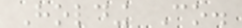Holding Co.
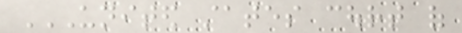UNITED STATES COURT OF
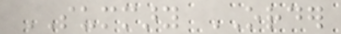SUMMARY ORDER
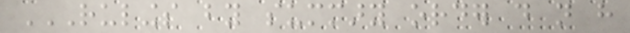RULINGS BY SUMMARY ORDER DO NOT HAVE
